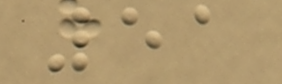51
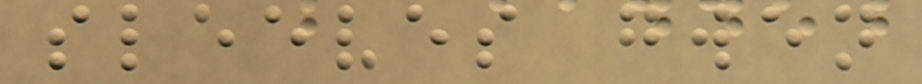sleeves gwen
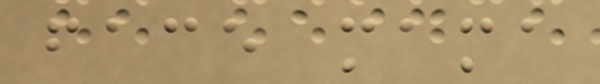face mama
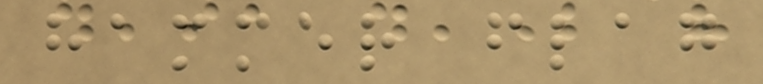hammer flag
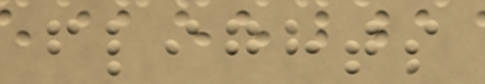flights
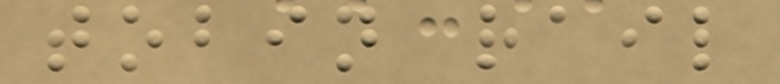tobin rail
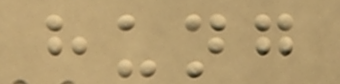hung
